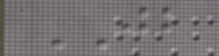JB
